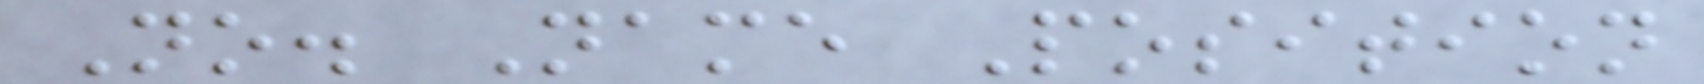No. Name Position
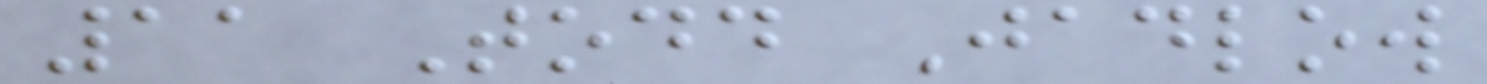11 Todd Jadlow
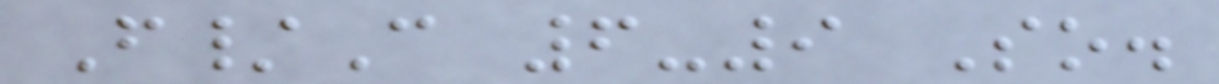F/C 6-9 So.
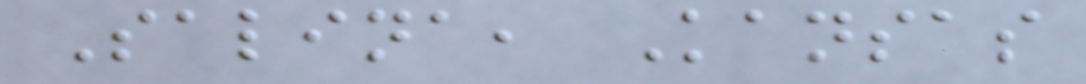Salina, Kansas
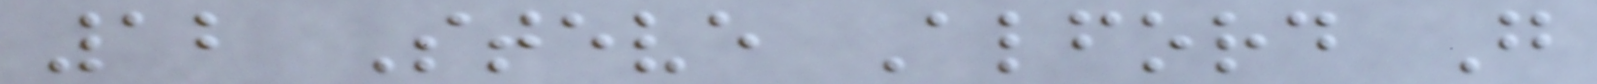12 Steve Alford G
